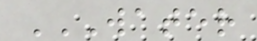WATER
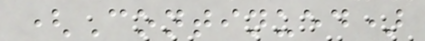(Continued)
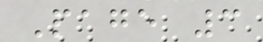Page 3
